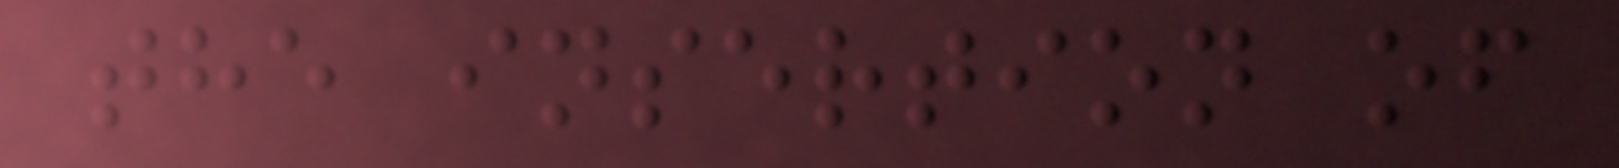the insertion of
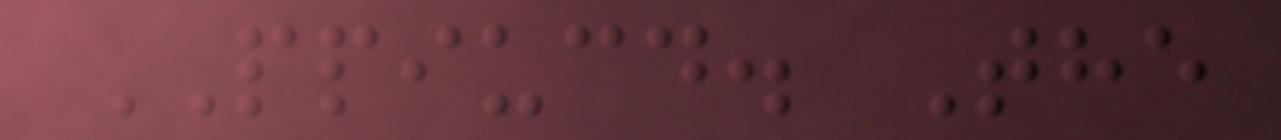PPIUCD. The
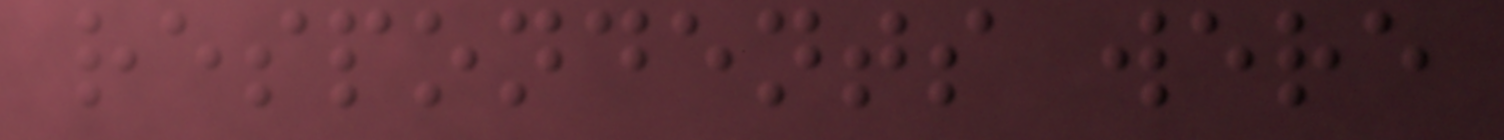respondents were
